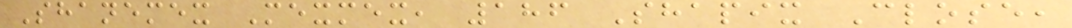Shanemex Mexmex, 186 Shapix Close,
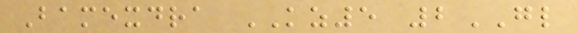Bamexdra KZ5 2GL
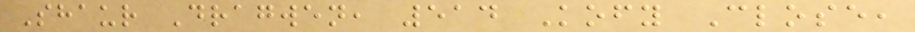Shaur Dragwen, 514 Kofy Close,
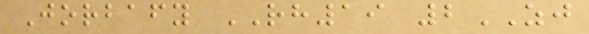Jorbafy RH19 2ZJ
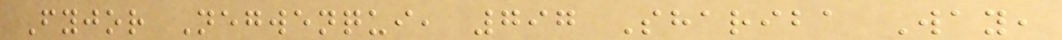Fyjor Negwenqui, 797 Shariba Way,
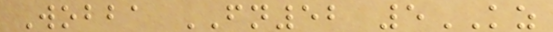Wobba FN52 5KZ
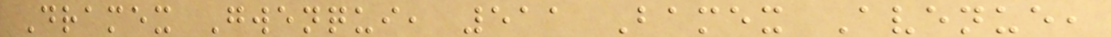Dramex Gwenqui, 511 Bamex Avenue,
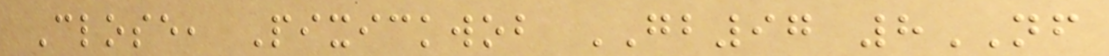Close, Pixickwob GB97 8NF
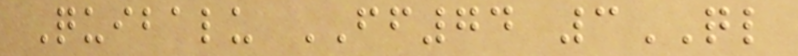Quibalu FF74 3QL
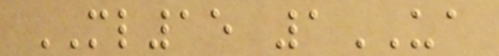ML15 1UA
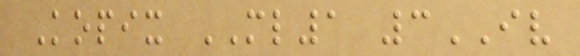Kopix ML1 3IV
